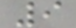9
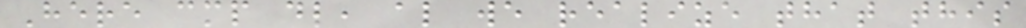Here cmp dl, al we realize that this
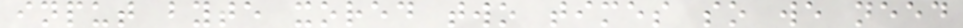input byte xored two times so we need
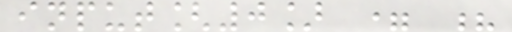input[0] = ?
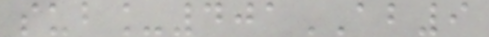sub_401AB9
